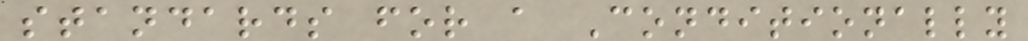standards for a Conditionally
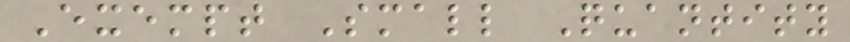Exempt Small Quantity
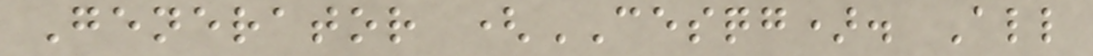Generator (CESQG). All
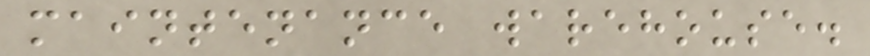maintenance warehouse.
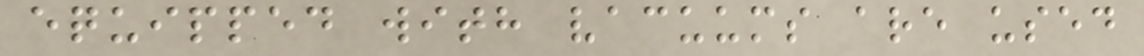equipped with vacuums are used
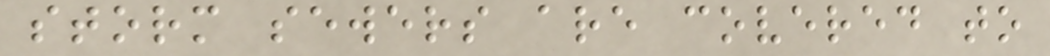storm sewers are covered to
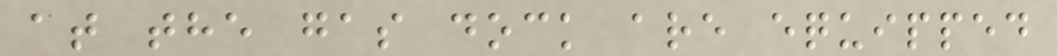at the gas dock are equipped
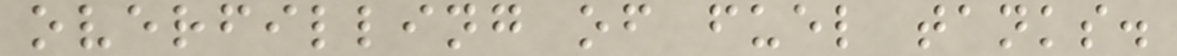overfilling of fuel tanks.
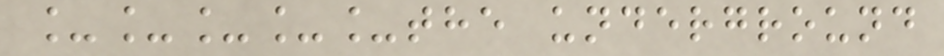_____the underground
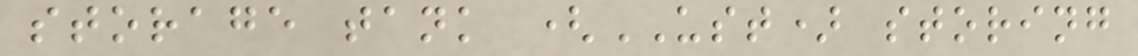storage tank (UST) storing
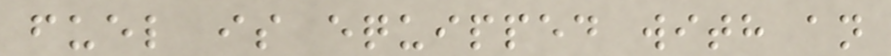fuel is equipped with an
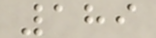189
